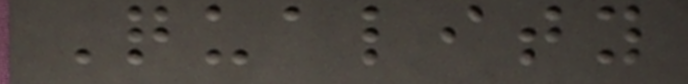Quality
